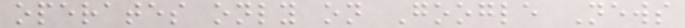operates only on Google News
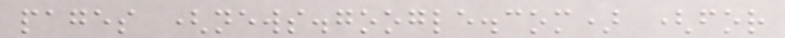pages (news.google.com) (for
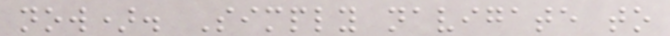now). Simply navigate to
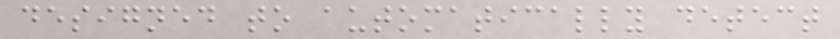designed to automatically detect
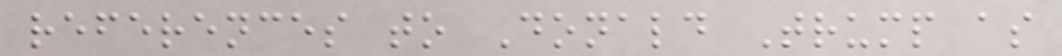references to Donald Trump as
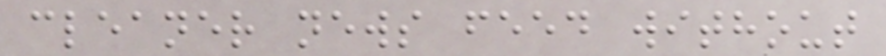cleaner news feed without
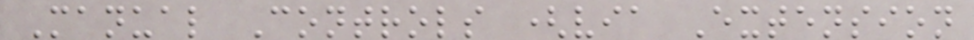Manual Controls (via Extension
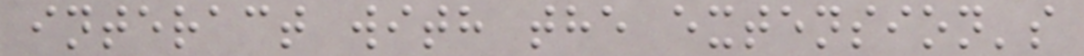interact with the extension's
